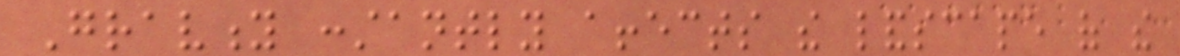Gravity constantly affects the landscape of the
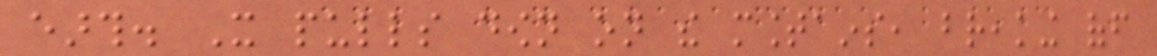earth. It pulls down on the mountains, breaking off
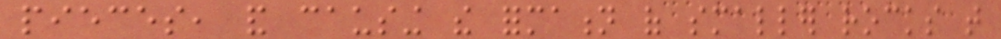pieces, and causing the formation of smaller rocks that
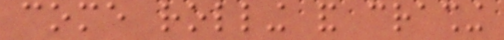come rolling and crashing
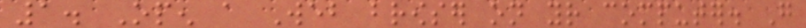1. Open a Web browser on your computer. Go
